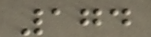174
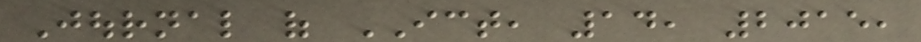Journal of ICT, 14, 2015,
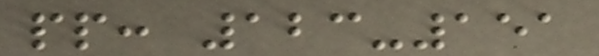pp: 123-151
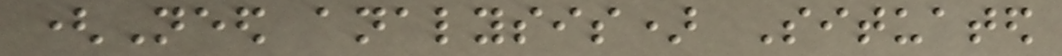(Need analysis) Situated
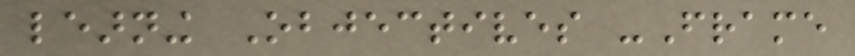learning Objectives -Frame
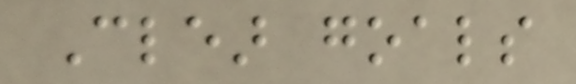Clear goals
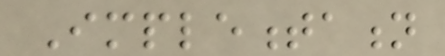Implementation
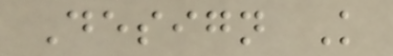Design Knowledge
